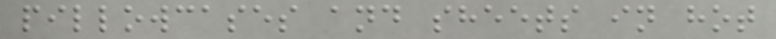pillowcases and sheets in hot
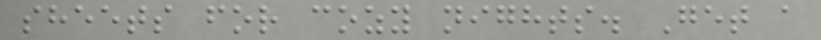sheets for cozy nights. Get a
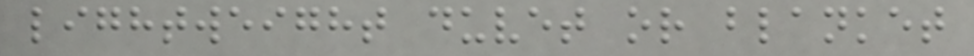lightweight duvet or blanket
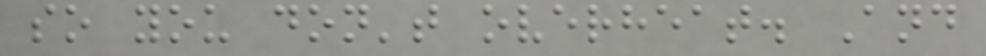so you don't overheat. And
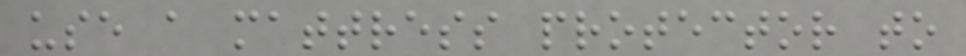use a mattress protector to
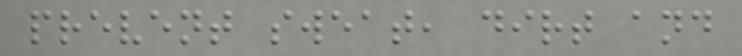prevent sweat, dirt and
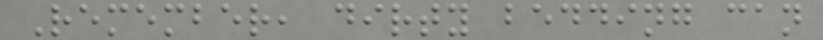Remember, dirty bedding can
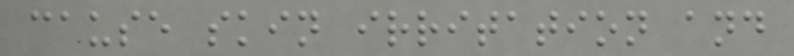cause skin irritation and
